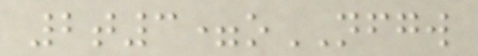2t3=oNFGW
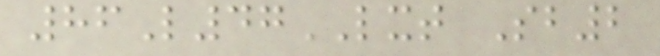86L47LXT Sb2
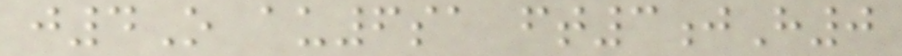j4O au6sa ft3jH0
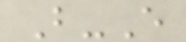B-E
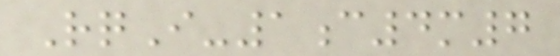RqI-1c4m7
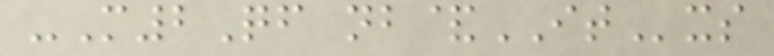-M2Qf nb&ITxs
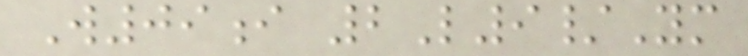W09i 2L9/Ym
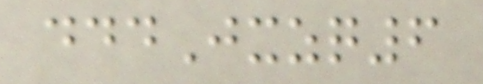dddJxzq6
